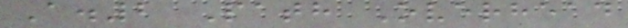A.2 Path Overhead
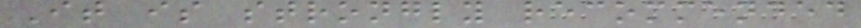It is strongly recommended
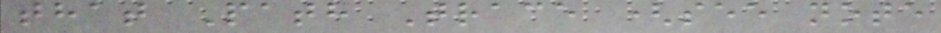that Path Trace (see note
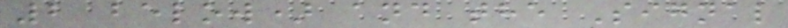2 below) and the Signal
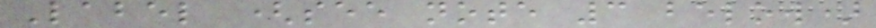Label (see note 3 below)
